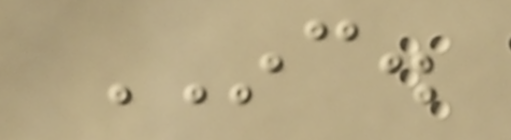INC.
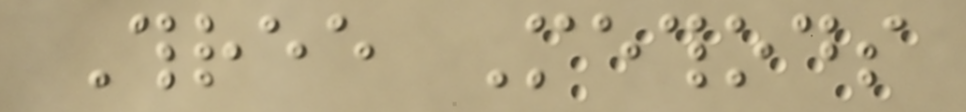Three Methods
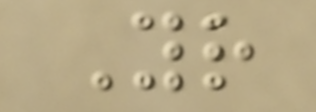Your
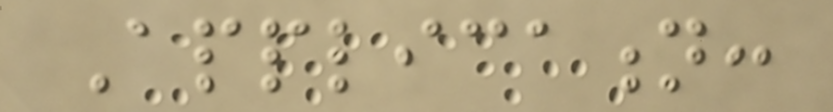Application:
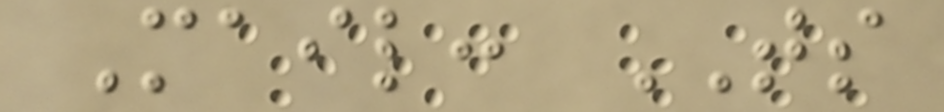Mail: TS
